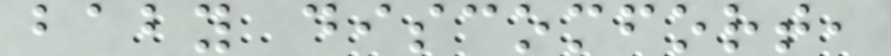baby discomfort,
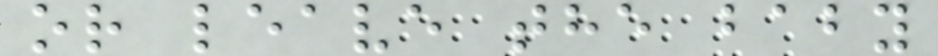or leave the baby
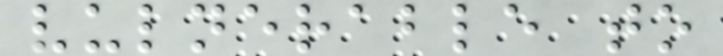vulnerable to
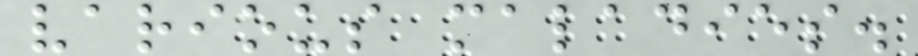various maladies.
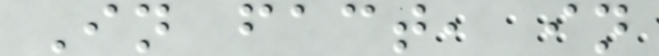In fact, in
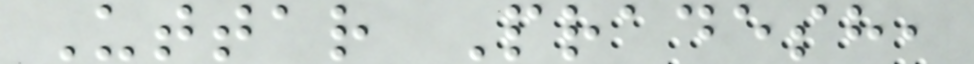Uttar Pradesh,
